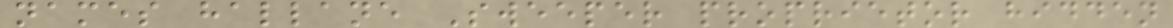names hallane Sweeper proprietor hidden
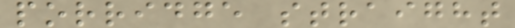porridge straight
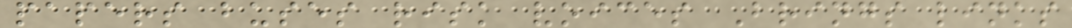papers buses risk voices Brings links
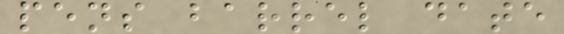pens barrel date
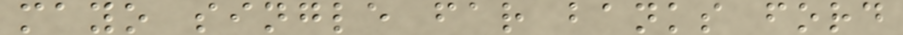mayo single far banks ford
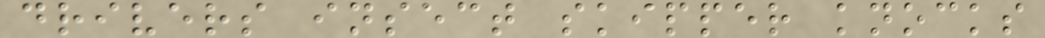drivers insect skipper knocks
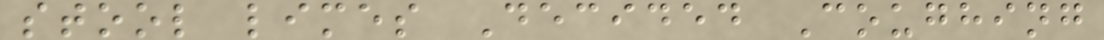stool limes Decided Coughing
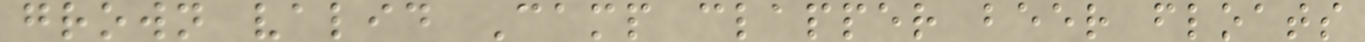grown valid Camp clapper beer floats
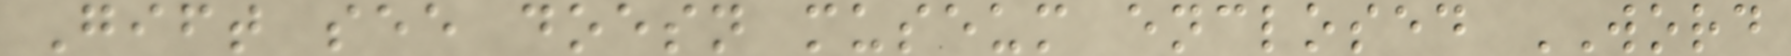Gift see doesn museum enclosed WORD
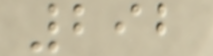292
